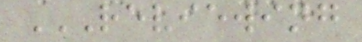REVIEWING
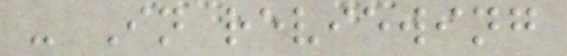- In reviewing
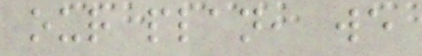our plan, we
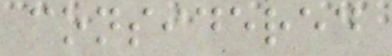considered
